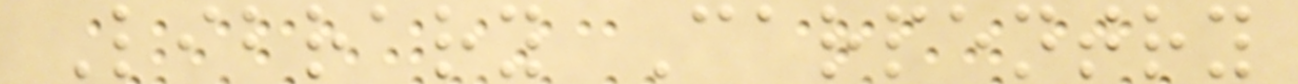Library Carpentry
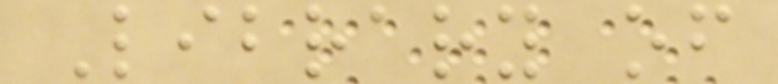Library of
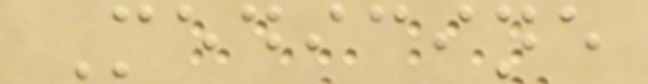Medicine
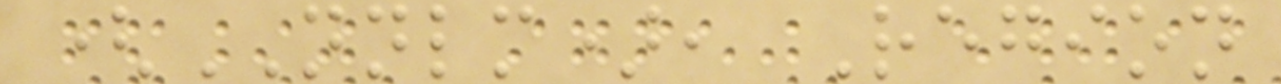(NNLM), Region
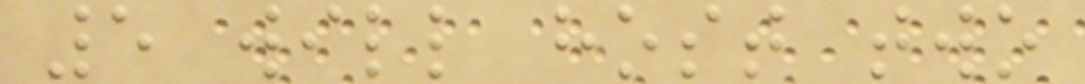5 will host two
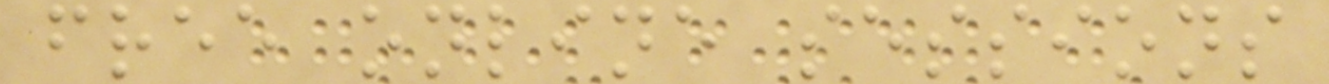free online sessions
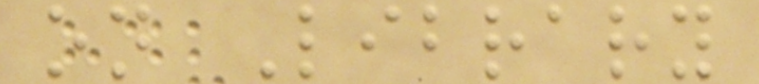on Library
